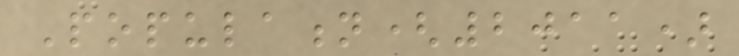Population(2011)
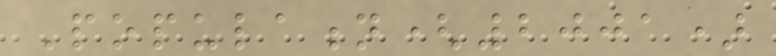Population(2001)
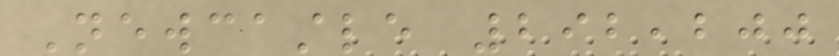Newcastle 292,200
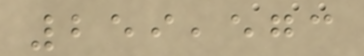259,573
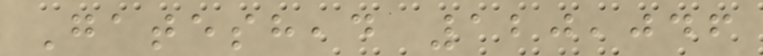Gateshead 120,046
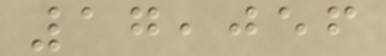17,056
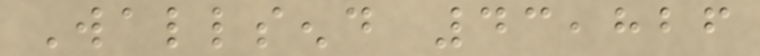Wallsend 43,826
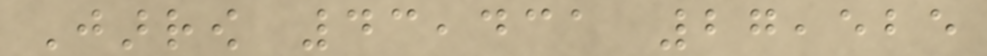Jarrow 43,431 27,525
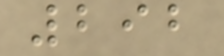292
